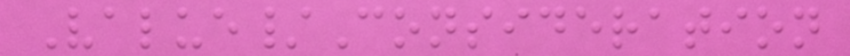Value/Consideration
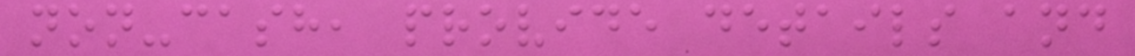non-cash, provide details and
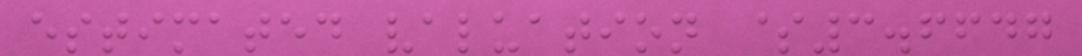estimated valuation $3.6647
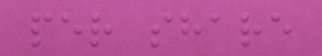per share
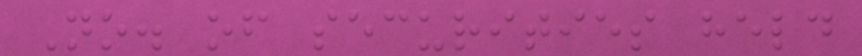No. of securities held
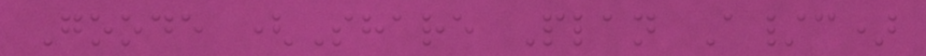Goode (Share Plan A/c)
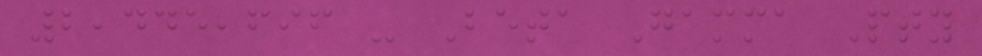2,445,696 - Beta Gamma Pty
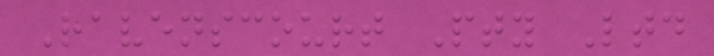Ravenscourt Pty Ltd
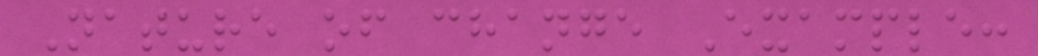Nature of change Example:
